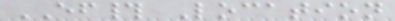EF# Location
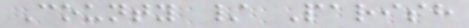County / Parish
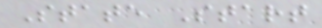State Start
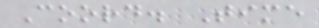Coord. Time
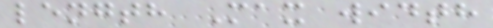length Max width
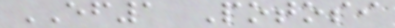EF1 Potosi
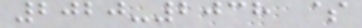2020-2038 $
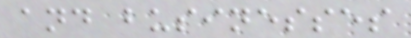and businesses
